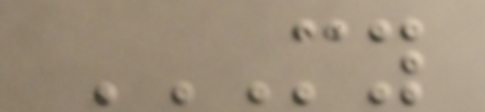MY
